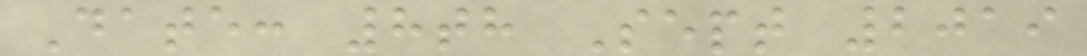Date: 8th Sept 2019
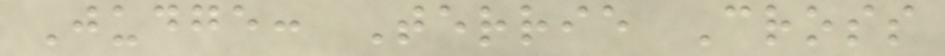Judge: Terrie Cross
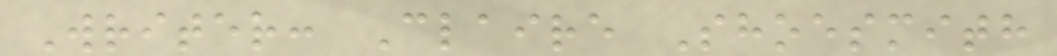Writer: Claire Shoesmith
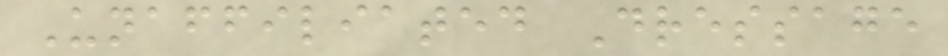Unaffiliated Dressage
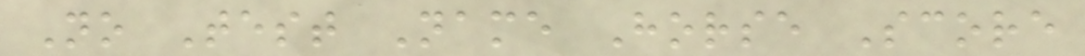No Test Name Horse Score
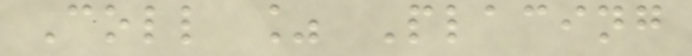Coll % Placing
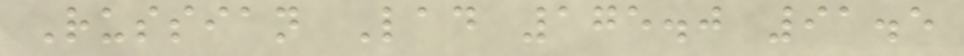Russian Lad 175.0 91.5
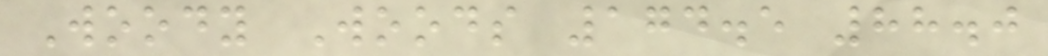Woody Woods 174.5 88.0
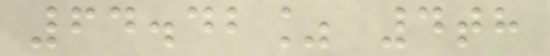64.42% 4th
